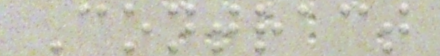Contract
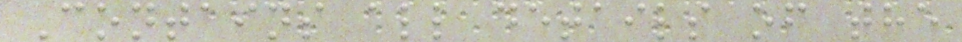Contains all details of the
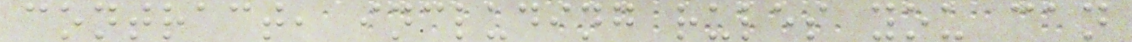contract, including rules you can
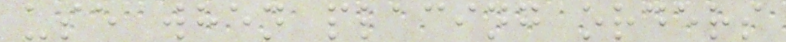use when placing orders
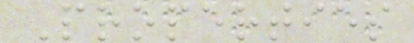Properties
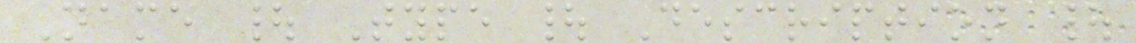Name | Type | Description |
